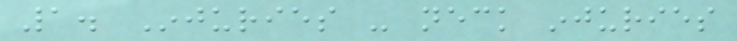1. Injuries - neck injuries
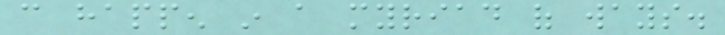can happen in a myriad of ways.
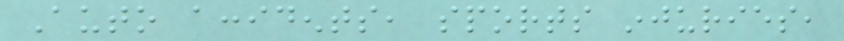Auto accidents, sports injuries,
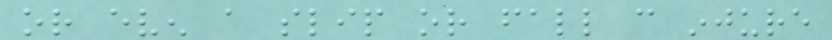or even a slip or fall can injure
